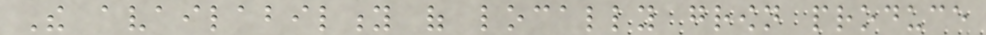The availability of locally grown produce
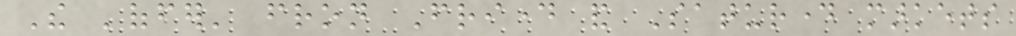The 'offer' fron Friday and Saturday markets
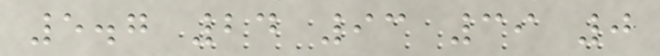5.7 24 93 39 0
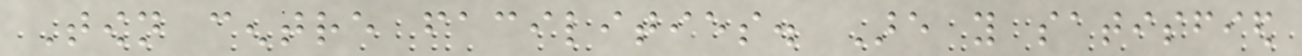Town centre facilities. Are you satisfied
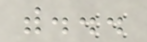with...
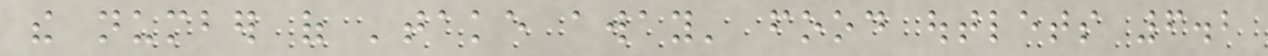the number of 'take away' food outlets 6.2
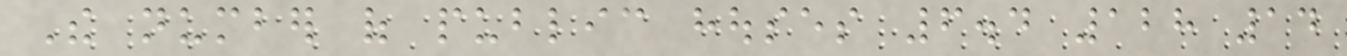The number of public houses 6.4 128 14
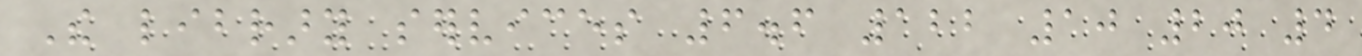The library services 6.6 122 10 20 4
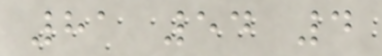81 54 4
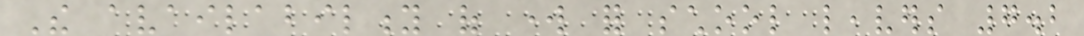The availability of work for school leavers 7.2
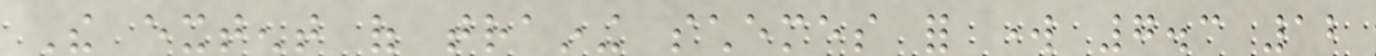The extent of training schemes for work 7.3 12
